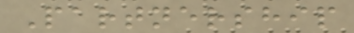Partnership
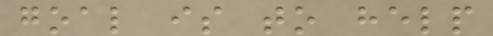goal is to help
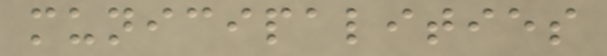municipalities
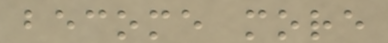become more
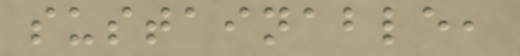sustainable,
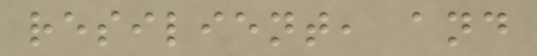resilient, and
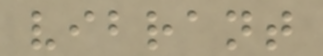vibrant
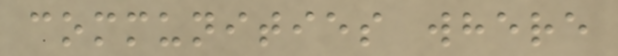communities where
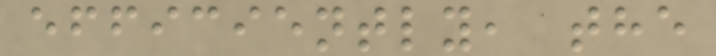efficiently, the
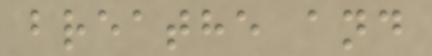breathe and
